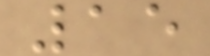15
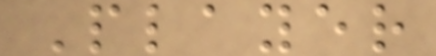Player
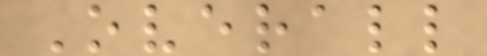Overall
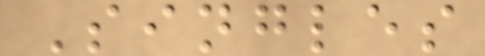Singles
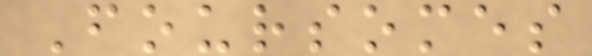Foursomes
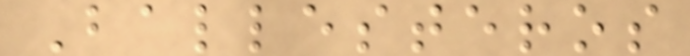Ballesteros
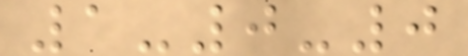1-0-0
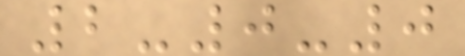2-0-0
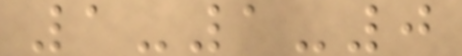1-1-0
